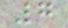7
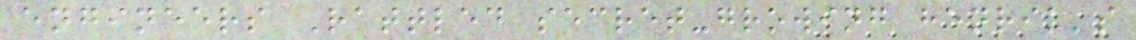engineers Rattled secret-growing henrik's
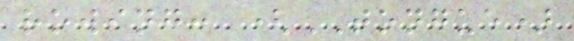rowing: (TONGUE)
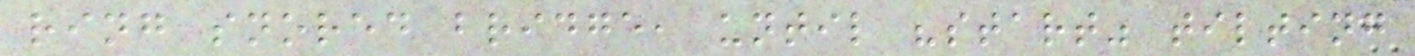ring snored bridge, until "start" tilting
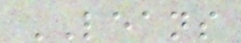LEANS
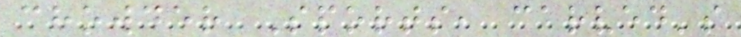chowder Sports, carved's
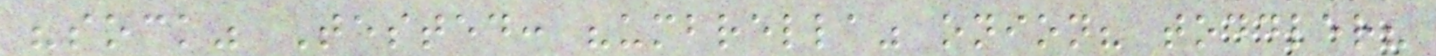"sock" Tested: "umbrella" onion? toddler?
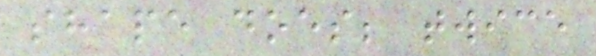shape does; twice
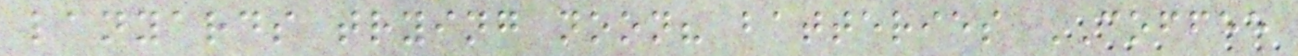lanyards trying noon? batteries COFFEE
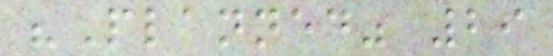"Planned" 29
